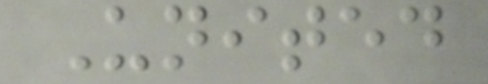United
